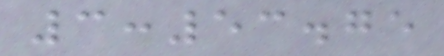3:53.75
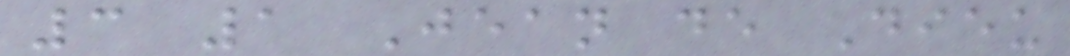3 1 Jean de Dieu
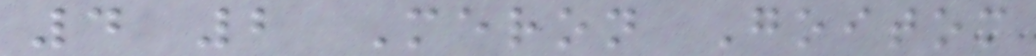4 2 Meron Goitom
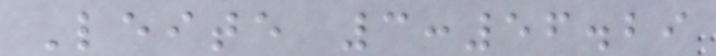Leite 3:56.29
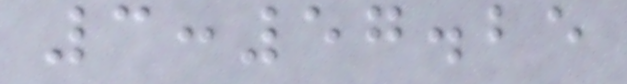3:57.25
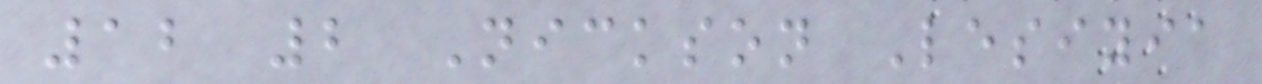12 2 Nickson Lesiyia
